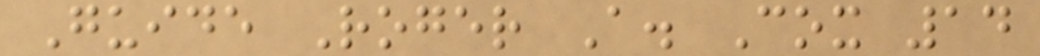Guide Roger A. Cox 14
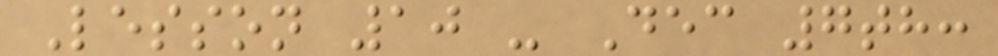Lesson 10 - Dec 7th:
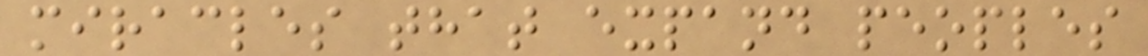miracles that expand peoples
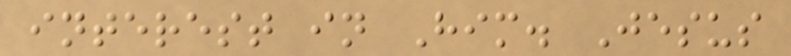interest in Him. Jesus
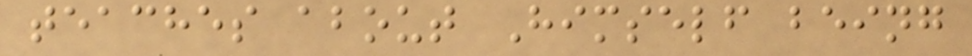teaches about Himself being
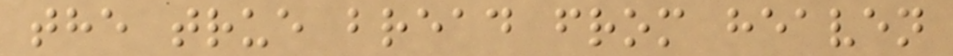the true bread from heaven
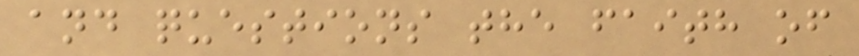and questions the faith of
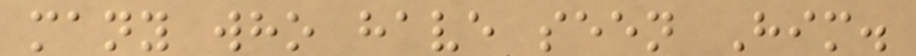many who have seen Him.
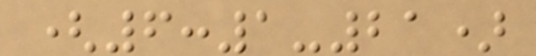(6:1-21)
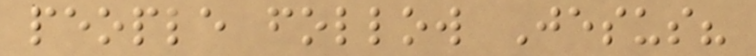people follow Jesus?
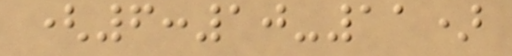(6:10-11)
